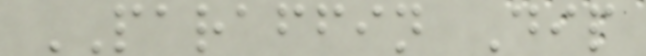PARAFFIN Dip
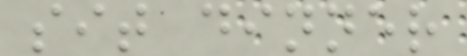sit dinner
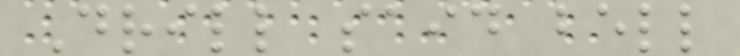Drill said bell
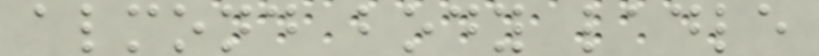almond body ladle
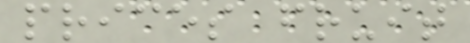prices fruit
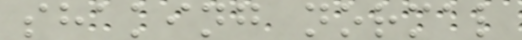shaking normal
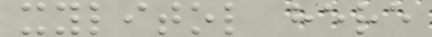xylitol here
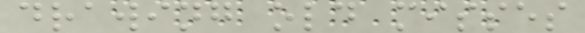drawing old misses
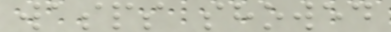wasps showed
